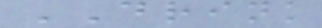DRINK
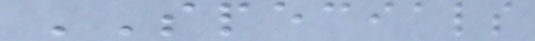SPECIALS
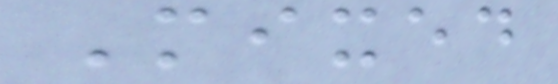Mixed
